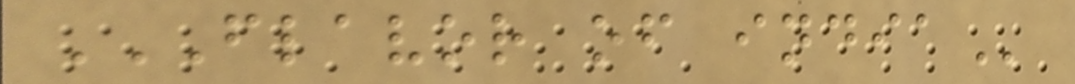FLAVOR OF INDIA
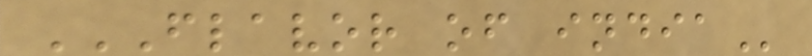FLAVOR OF INDIA
